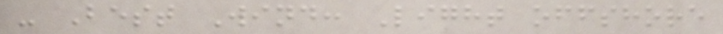- Best Wind: Light offshore
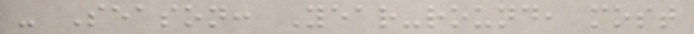- Season: Year-round, most
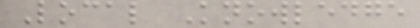Local Knowledge
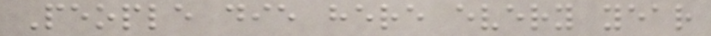People die here every year
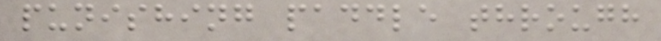punishing paddle through
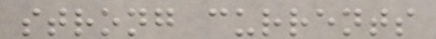strong currents
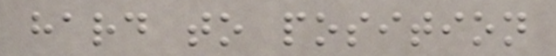hard to position
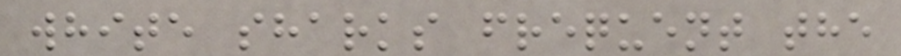white sharks frequent the
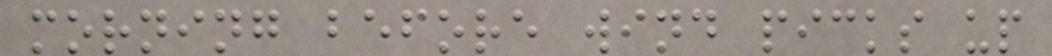morning before wind picks up
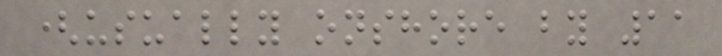(usually onshore by 11
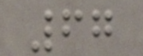67
